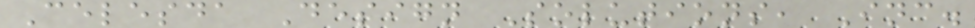Celesda Design Solutions, Inc.
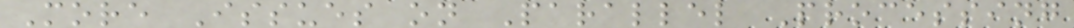More Issues on Parallel Processing
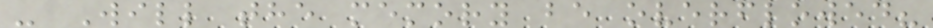- Will the memory be overflowed?
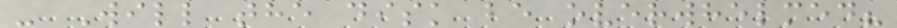- Will the disk be overwhelmed?
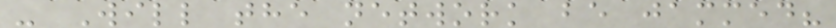- Will the network be jammed?
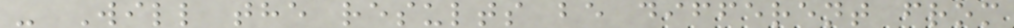- Will the results be different from
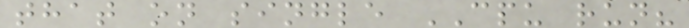that on single CPU run?
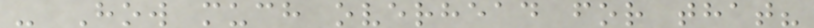- How much overhead for that?
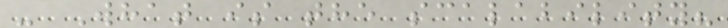- What is the scalability?
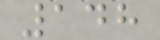148
